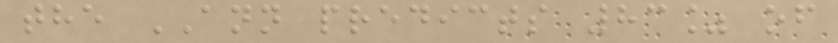the ANN predicts 83% of
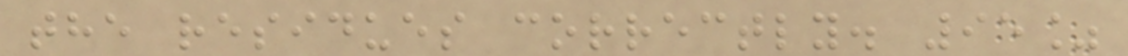the residues correctly. 95%
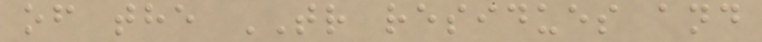of the TR residues and
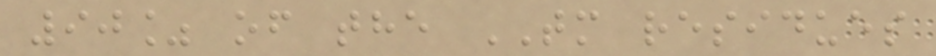90% of the TM residues
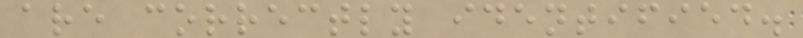are correctly identified.
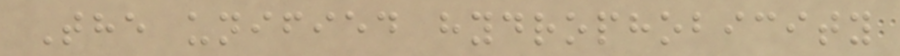The unified hydrophobicity
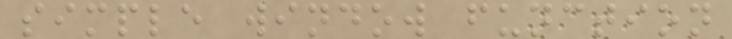simple window function
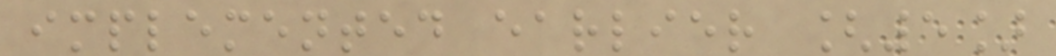implemented earlier [5]
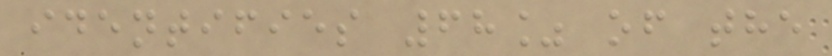identifies 68% of the
